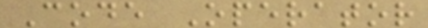Code Operator
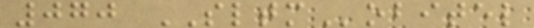070 SLTMobitel
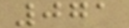071
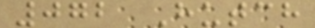072 Hutch
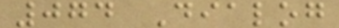074 Dialog
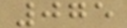075
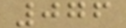076
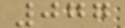077
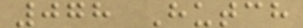078 Hutch
